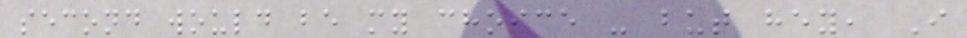second would be my choice - but hey, I
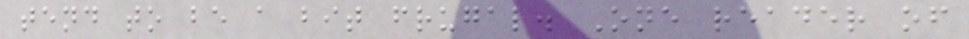tend to be a bit frugal. One reader of
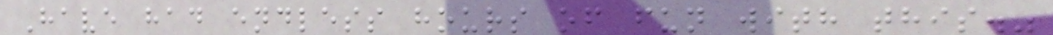Have had endless hours of fun with this."
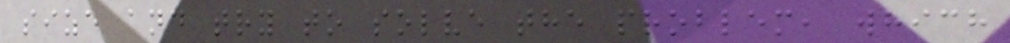size and try to solve the problem, which
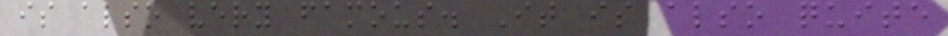is also very famous. It is also quite
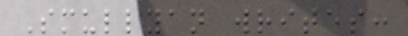Smullyan writes:
